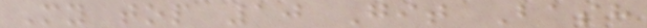My top 10 Git Bash
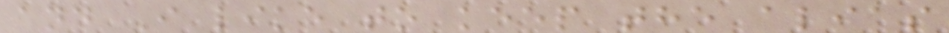and I like to keep the alias
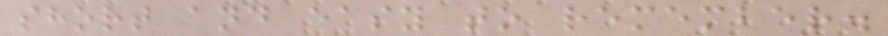short and easy to remember.
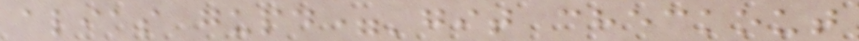alias gupd='git checkout
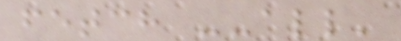fetch --all'
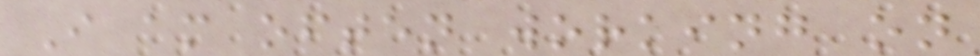I am often working on
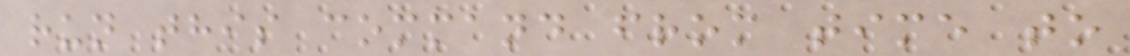run this command from time to
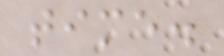time.
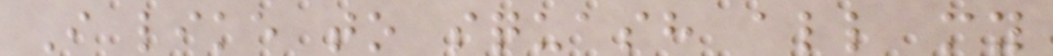I like to squash all my
